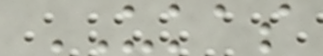UKAS
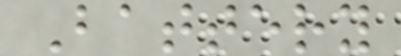Battery
